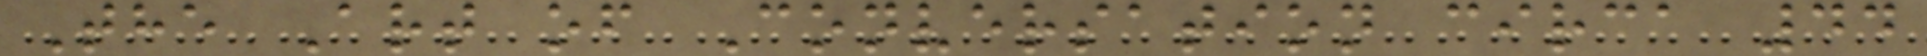The Art of Conversation circa 44
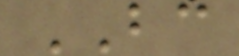BC
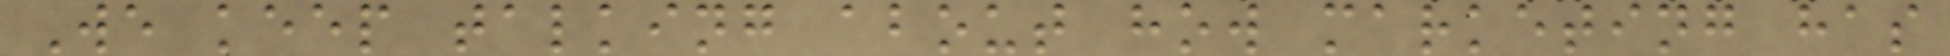We keep talking about how marketing has
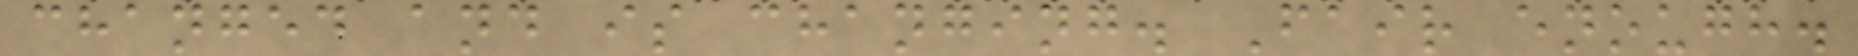changed and is changing. Fair enough.
